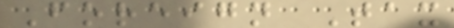Foreign Tax
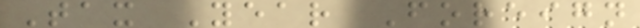Tax Year Foreign
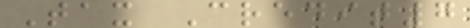Tax Credit7
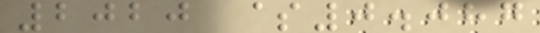2020 $0.087
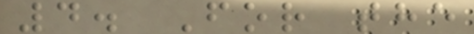4. For the
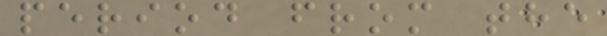period from the
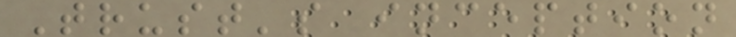Trust's inception
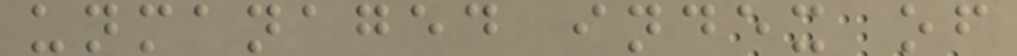unmanaged index of
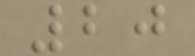20
